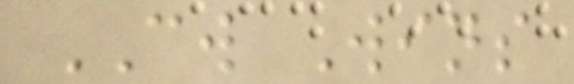CW Wins
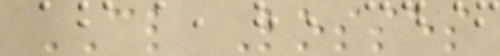CL Losses
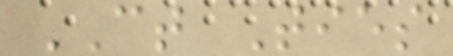CT Ties
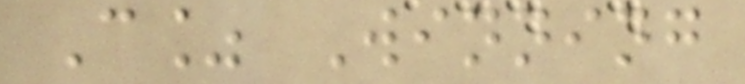C% Winning
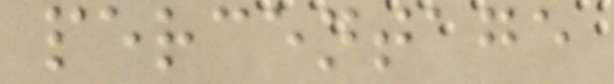percentage
